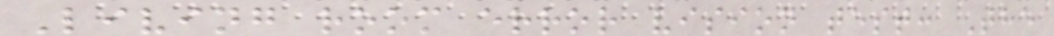Living room error vision test: The
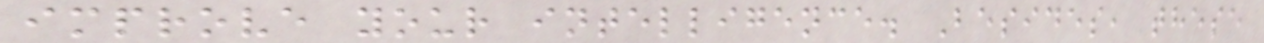improve your intelligence. Besides, these
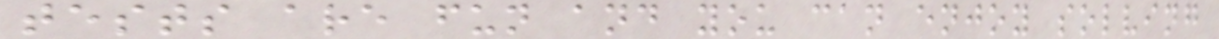tests are fun and you can enjoy solving
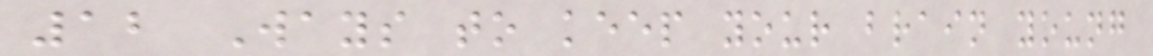12 Ways to keep your brain young
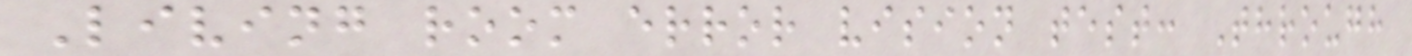Living room error vision test: Through
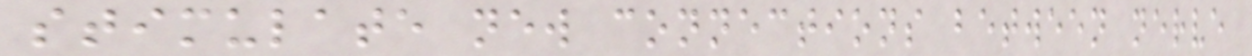stimulate new connections between nerve
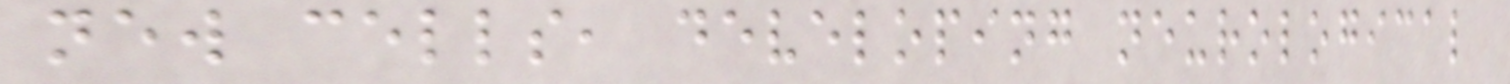new cells, developing neurological
